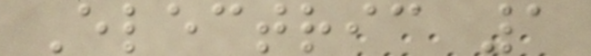Electric 1
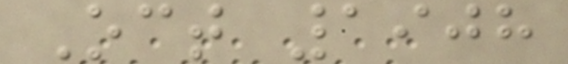Oct 1908
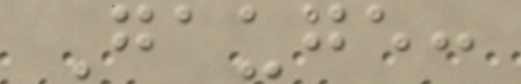Gauge:
